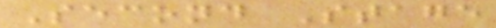Second Stage
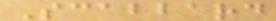Scabbard
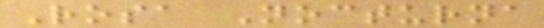Rosa Nocturna
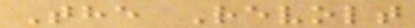The Revolt
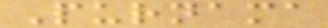Purnama
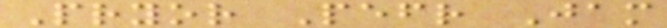Pryor Pefr Jam
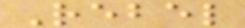Rebel
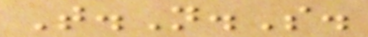T.N.S.
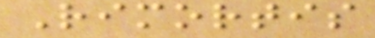Rimortis
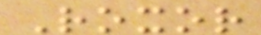Roxor
